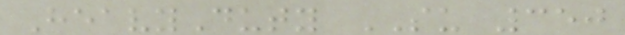HeavyDuty SU 350
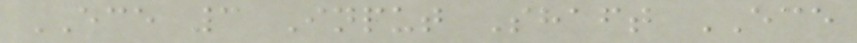ECE 3 Input Shaft ECE
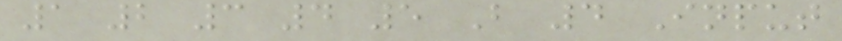1 2 3 4 5 B 4 Input
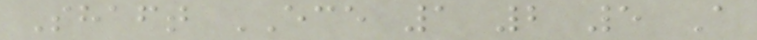Shaft ECE 1 2 5 A
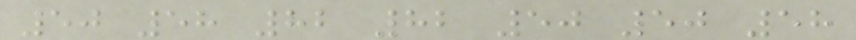50 58 82 82 50 50 58
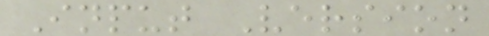Input Version
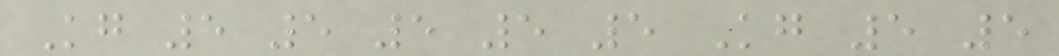Kg 5 5 5 5 5 Kg 5 5
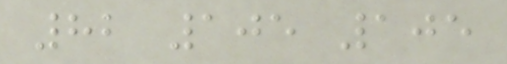82 105 105
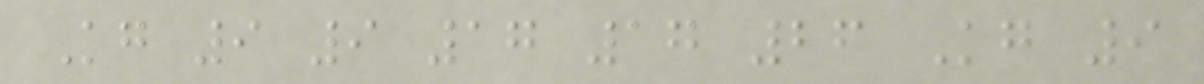Kg 9 9 17 17 26 Kg 9
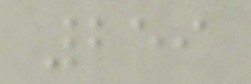259
